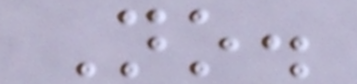No.
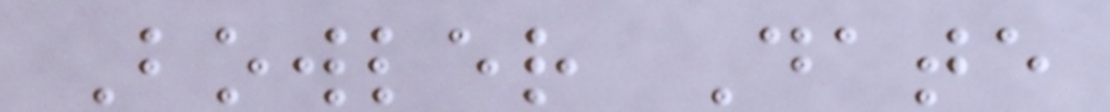Bowler Date
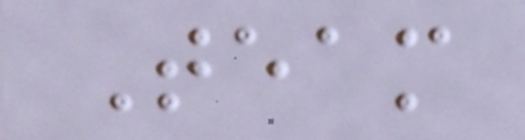Team
